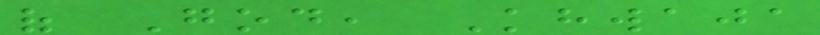of God, Khwaja
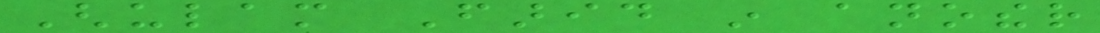Ghulam Farid in another
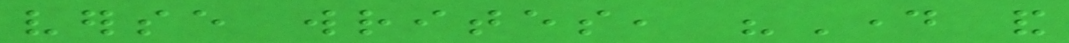verse writes, "Day and
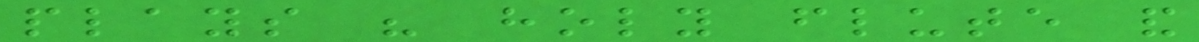plays his holy flute and
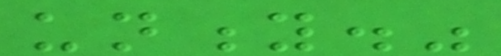unity."
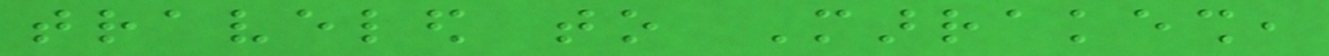traveled to Marrakesh,
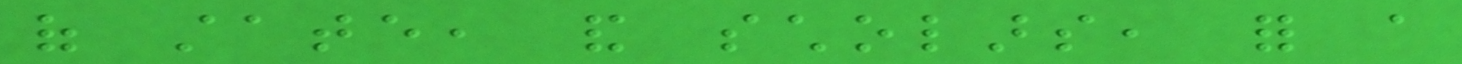of state, and scholars, for a
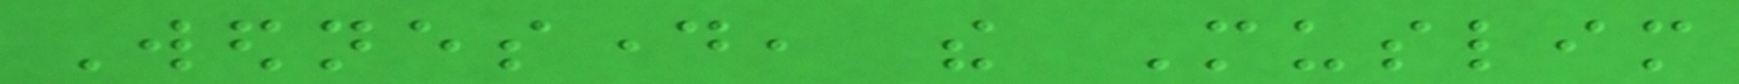Wednesday, the Muslim
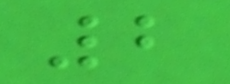2
